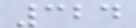324
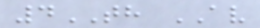4TH AV
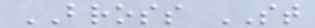BROSS ST
